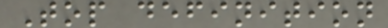Top definition
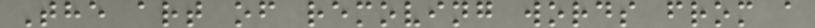The art of removing words from a
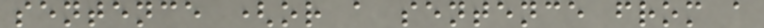sentence (or a sentence from a
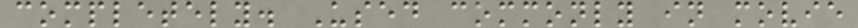completely. Used commonly in movie
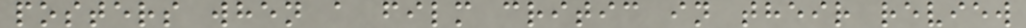posters when a film critic in their review
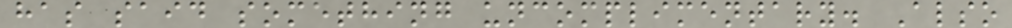has said something uncomplimentary. Also
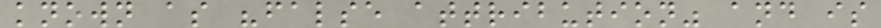known as "false attribution" and is
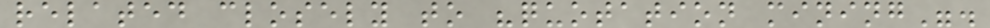related closely to "quotation mining".
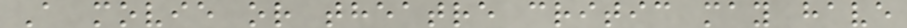A movie or theatre critic may have
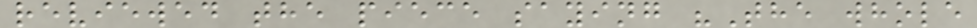reviewed the piece saying "The whole
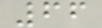66
